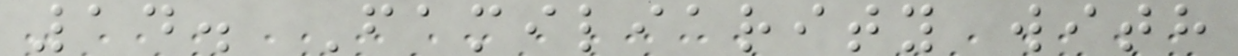14. Familiarity with
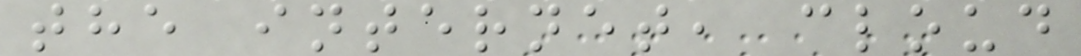the internet, cloud
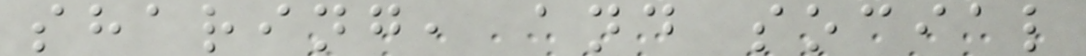sharing, and social
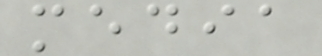media
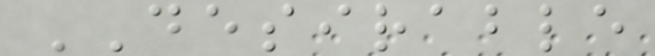DESIRABLE
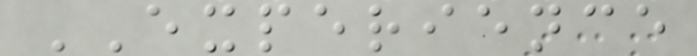EXPERIENCE
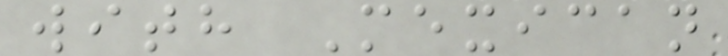with Mexican
